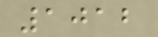1012
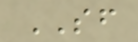SF
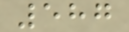587
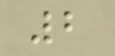2
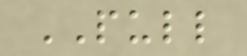PULL
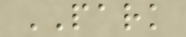PARK
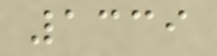1339
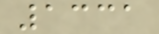1331
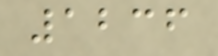1236
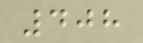408
